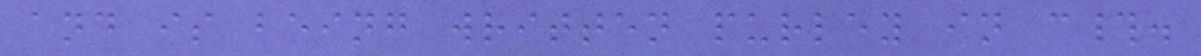and is being written purley in c#.
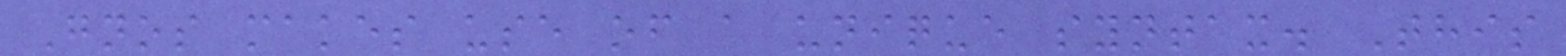Gnos makes use of a unique syntax. This
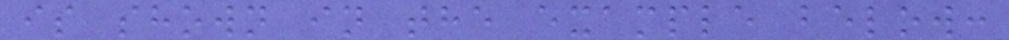is shown in the example below:
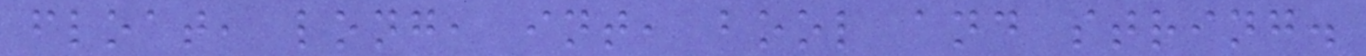float, long, int, bool and string.
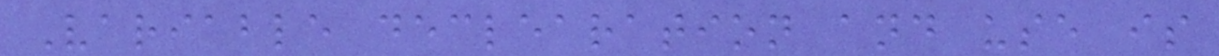Variable declearation and use is
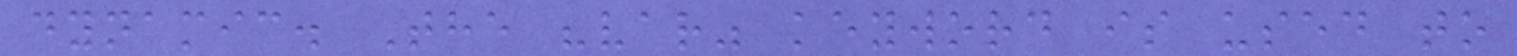dynamic. The "var" keyword is used to
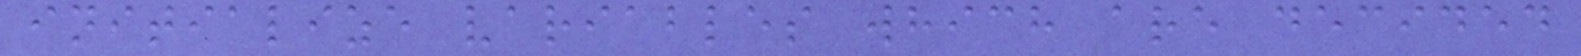initialize variables which are decided
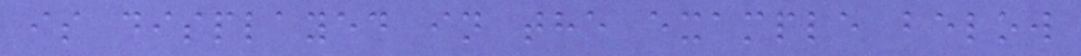is displayed in the example below
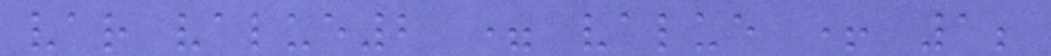var value2 = value + 1;
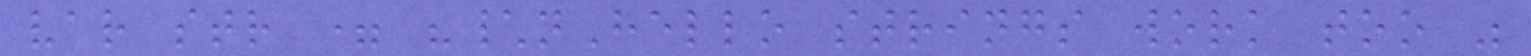var str = "\nHello strings work too "
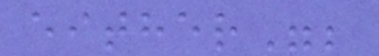either";
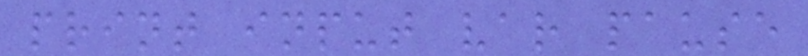print input var pause
